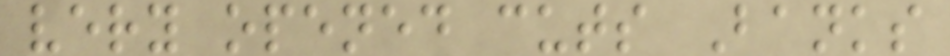very opened cuts Banks
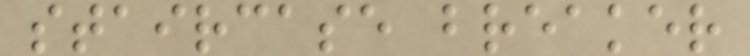staircase breaker
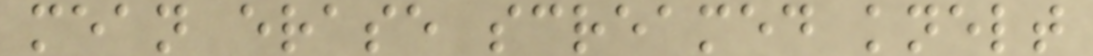mean erase screamed knelt
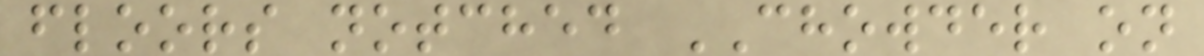floors notched CHOWDER on
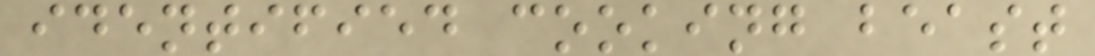identified cooking beast
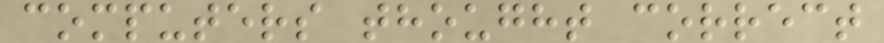computers thought correct
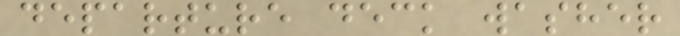departure deck washer
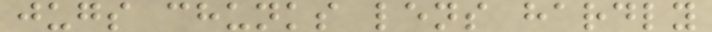jugs chunks lens hardly
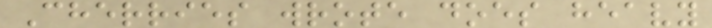Cherries wrote does heavy
